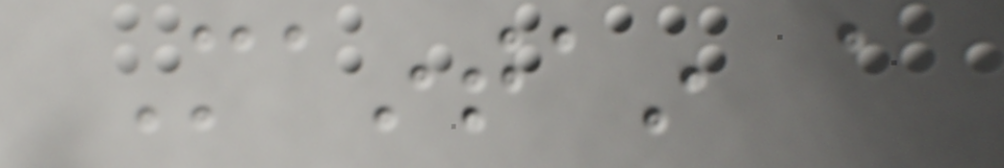Maintain a
